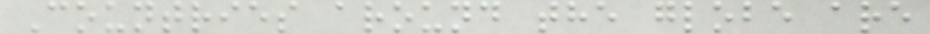Countries around the globe are
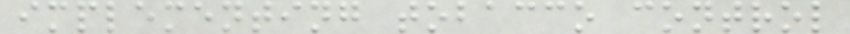implementing tobacco control
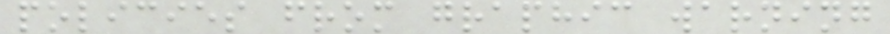policies from graphic warning
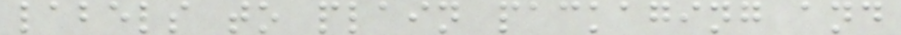labels to plain packaging and
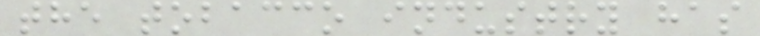the tobacco industry has
